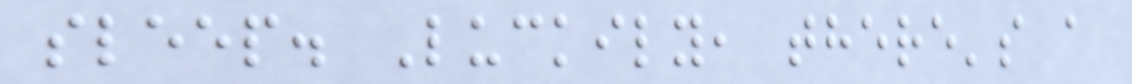sleep. Luckily, there's a
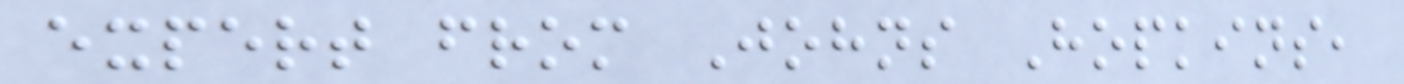expert from Johns Hopkins,
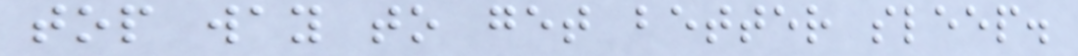top way to get better sleep.
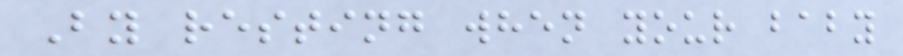By resting when your baby
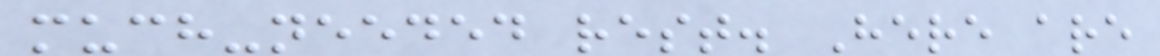much-needed rest. Here are
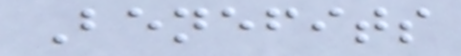Benefits
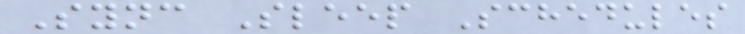Sync Sleep Schedules
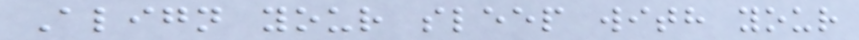Align your sleep with your
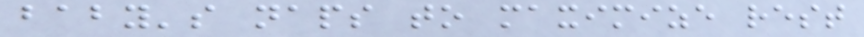baby's naps to maximize rest
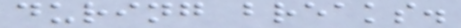during breaks.
